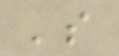's
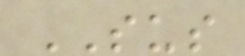SUS
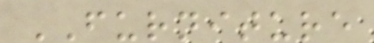FURNITURE
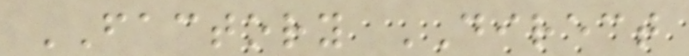FACTORY DIRECT
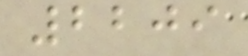2209
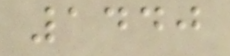1440
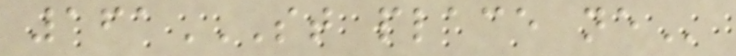161ST PLACE NE
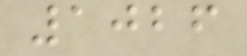1026
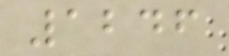1246
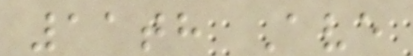11th Ave
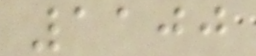1100
